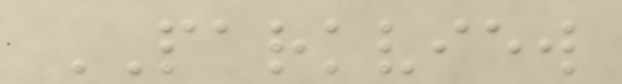PARKVIEW
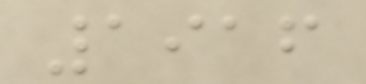1916
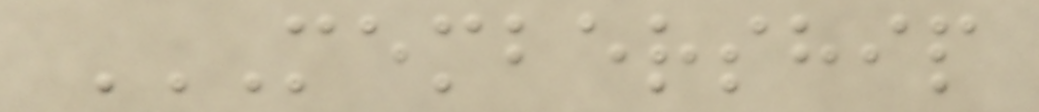MEMBERSHIP
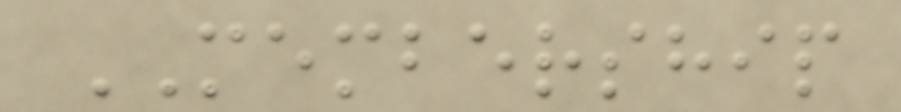MEMBERSHIP
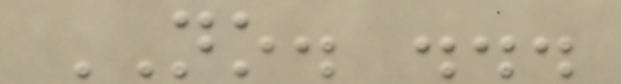NO. ...
